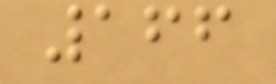166
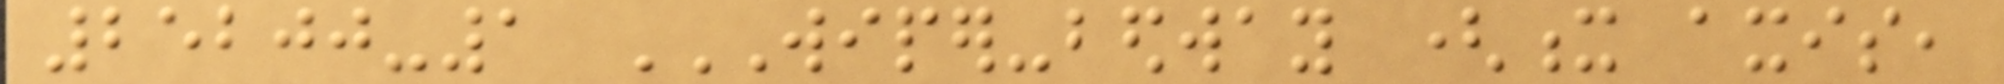25200-1 WIPER-BEDWAY (X AXIS,
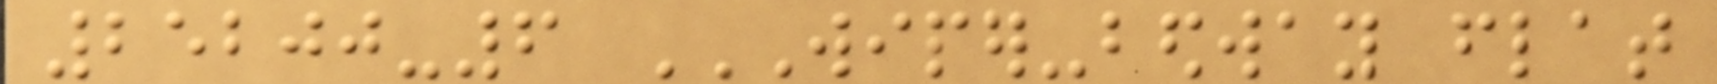25200-6 WIPER-BEDWAY FLAT
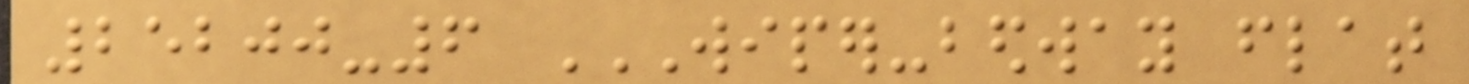25200-6 WIPER-BEDWAY FLAT
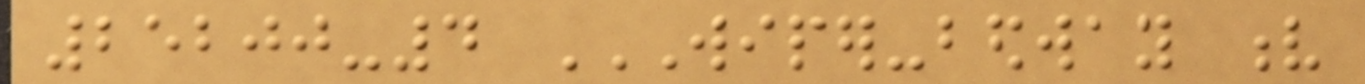25200-4 WIPER-BEDWAY V
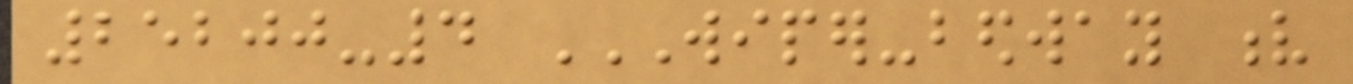25200-4 WIPER-BEDWAY V
